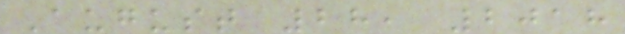August 28, 2018
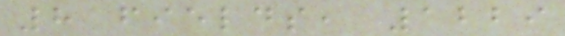8 fields, 1229
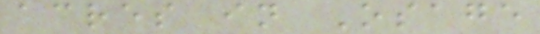acres in Osage
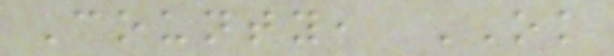County, OK
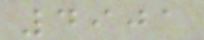4901
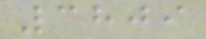3809
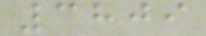3809
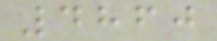4860
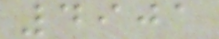4901
